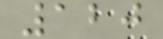120
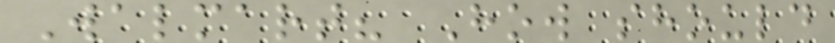Walmart? How should
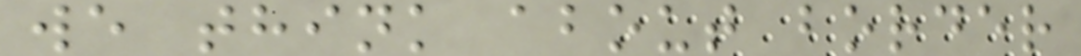we think about border
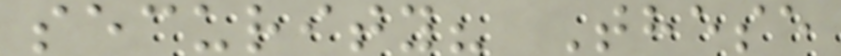security? These
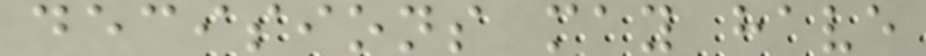decisions may have
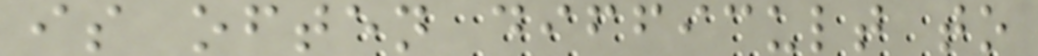is often difficult to
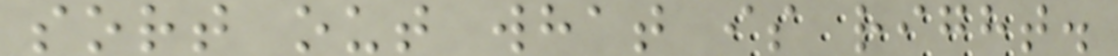sort out what is right.
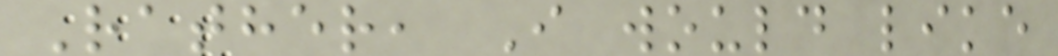Rather, I would like
